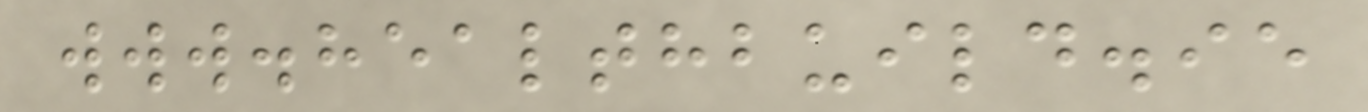www.healthbuild.ie
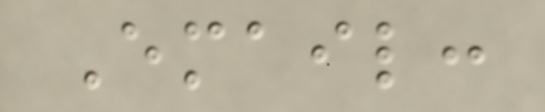Email:
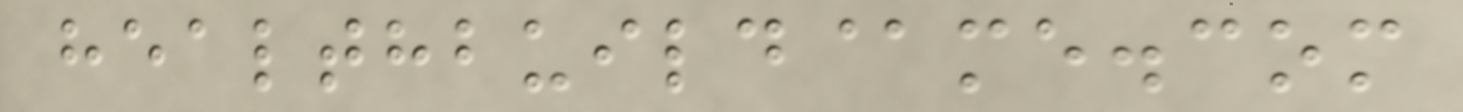healthbuild@me.com
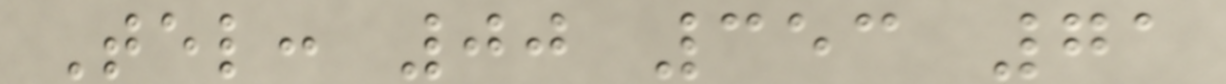Tel: 00 353 71
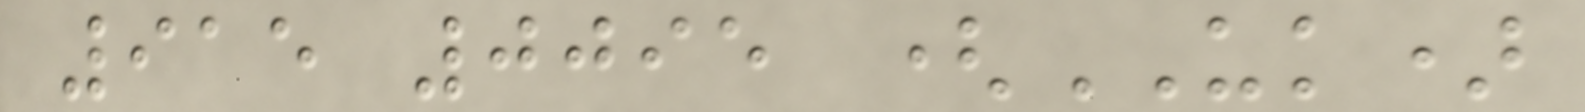915 0095 (UK)
